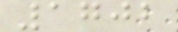1702
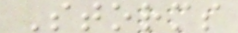Storms
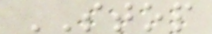STOP
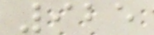925
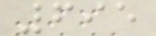695
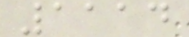1114
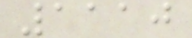1110
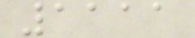1111
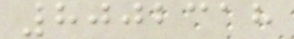8002318
